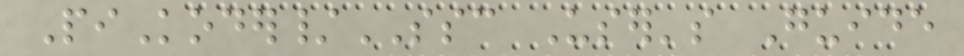PiKoder/SSC User's Guide
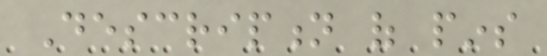Description of pins
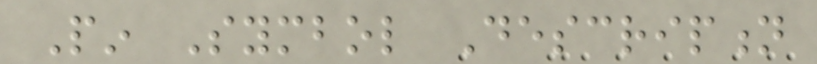Pin Symbol Description
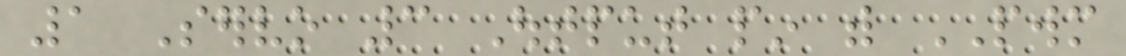1 Servo 3 Output pin with PWM
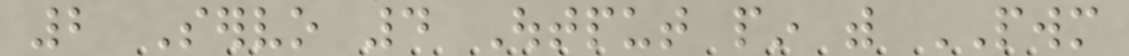2 Servo 4 Output pin with PWM
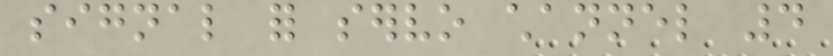signal for servo channel 4
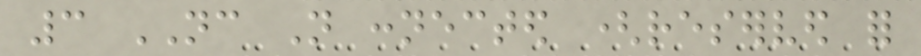3 NC Not connected (reserved for
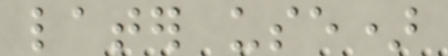later use)
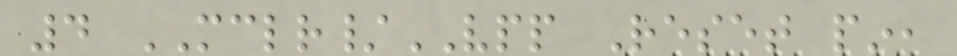4 MCLR/VPP Reset pin,
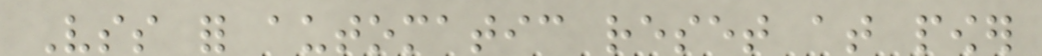Vss for automatic reset at power
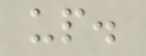up.
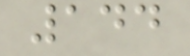144
